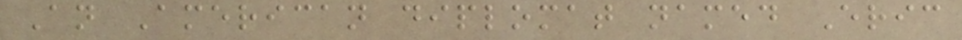An American diplomat named Eric
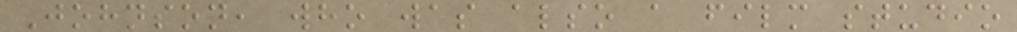Johnson, who was also a film studio
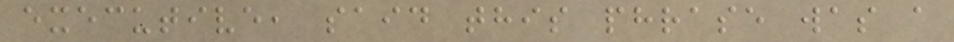executive, said this phrase was a
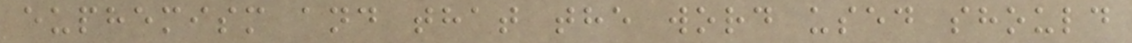euphemism and that the word used should
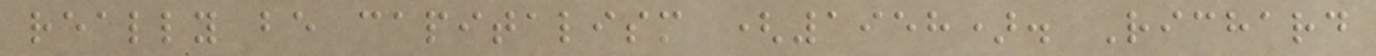really be capitalism (1958). Richard
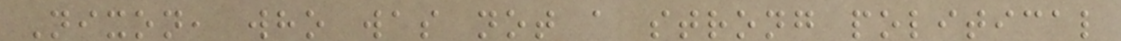Nixon, who was not a strong political
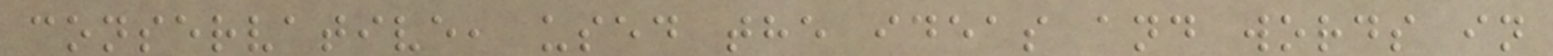conservative, used the ideas and words in
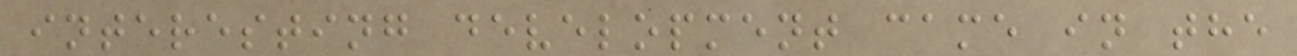interesting development came in the
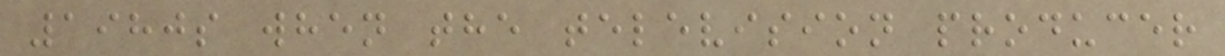1980s when the television producer
